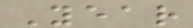Year
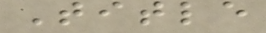Title
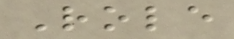Role
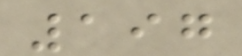197
